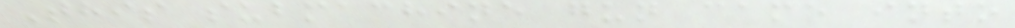This submachine gun came into
